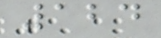124
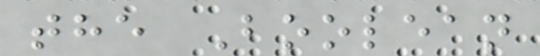the Boolean
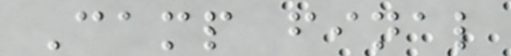Camp final
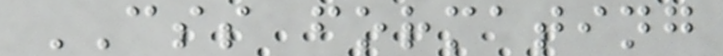CSS formating
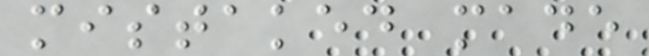mistaked made
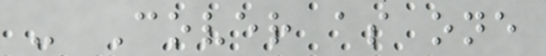- Cover as one
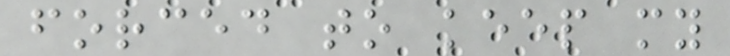forced to keep my
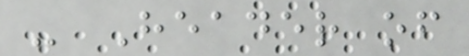- Header of
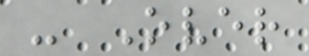- Over
